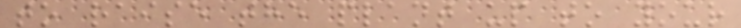to raise the plant up to your
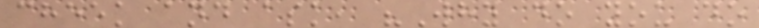cheek and ask, "Why do you do
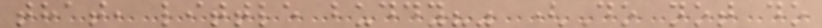that, little buddy?" (Do not do
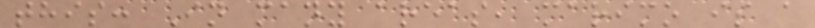this: In many areas, marimo is a
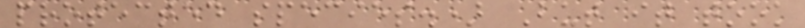protected species.) But it took
